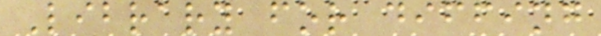Library for diffing
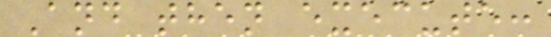And then execute:
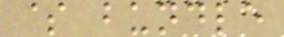$ bundle
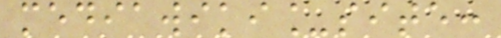mediawiki_site:
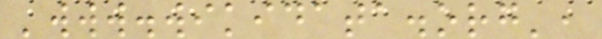'www.wikidata.org',
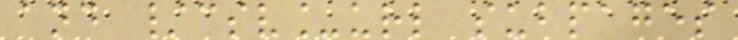and /csv_url subpages
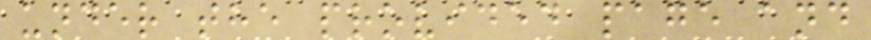under the provided page and
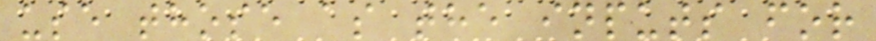use those as the inputs for
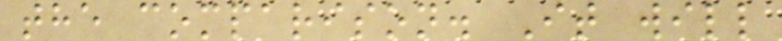the comparison. It will
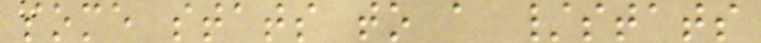some stats to a /stats
